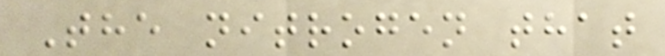The nitrogen that
